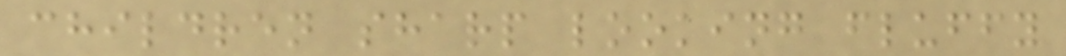children sharp looking fluffy
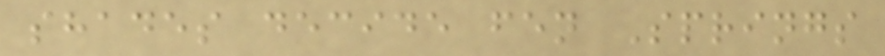shades decide fen Springs
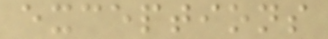exceptions
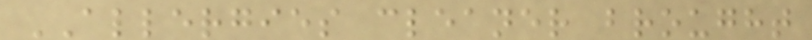ALLERGIES cleaner brought
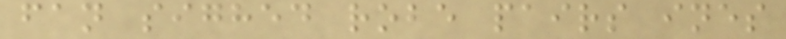fan sighed robe pairs ines
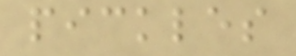pickles
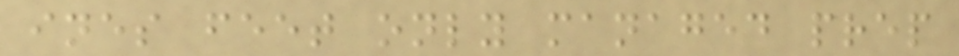ines feet only managed prep
